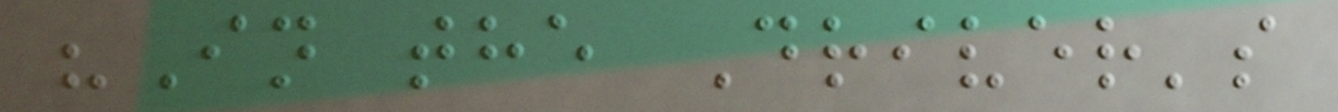"In the Driver's
